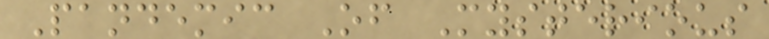Pandemic Of Mysterious
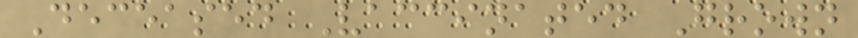Deceased Vaccinated Grown
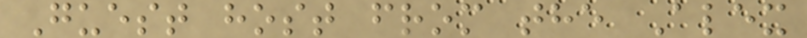Guest host from the Alex
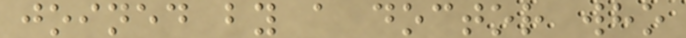joined by a doctor who
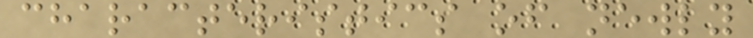characteristics of newly
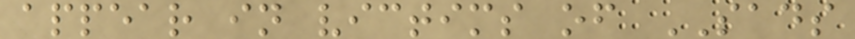appear in victims of SADS
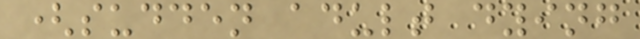(sudden adult dying
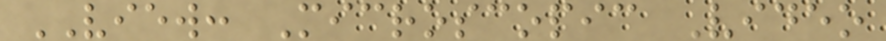VIEW: Microscopic Video
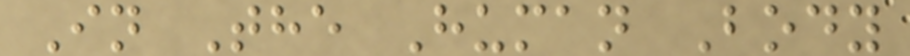In The Human Body
